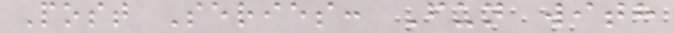Post Series: Fun with
